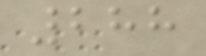288
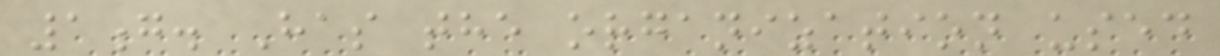1g. Has the organization used
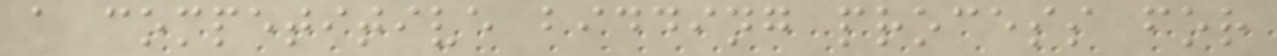a competitive bidding process for
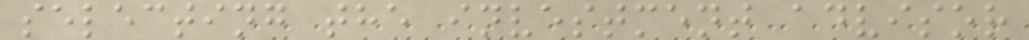selecting the investment advisor
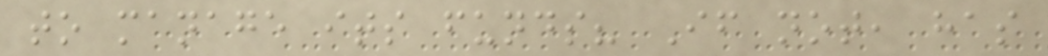to manage its funds? If not, has
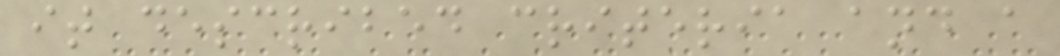it described criteria and a
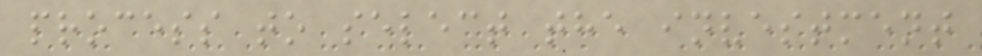process to select the investment
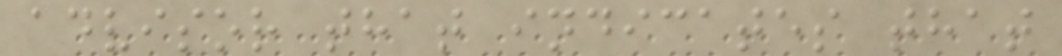advisor that indicates that
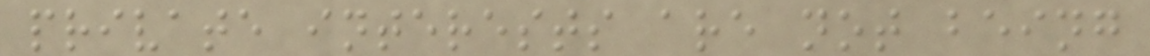private interests are not being
